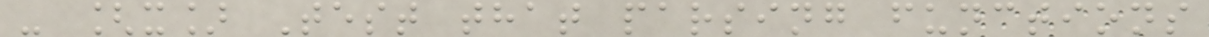- [x] Test that parsing functions
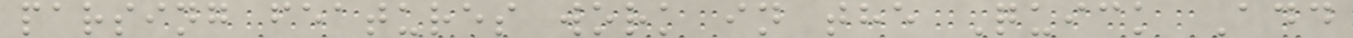parsing features work in the Quick Add
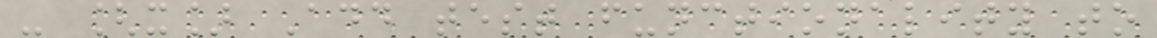- [x] Add test functionality to
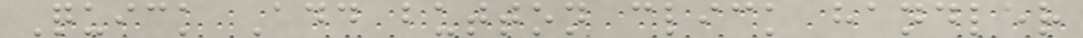Quick Add button click handler
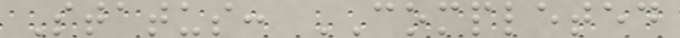Status: COMPLETED
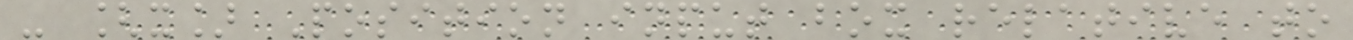- [x] Position input box relative to
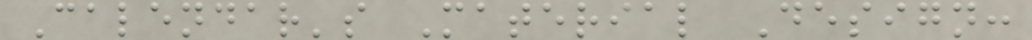Calendar's Material Design:
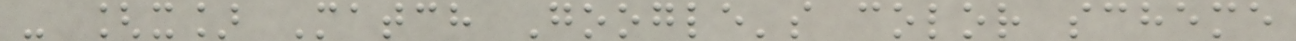- [x] Match Google's color scheme
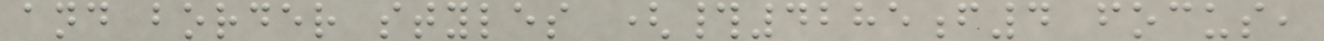and border styles (#4285f4 focus,
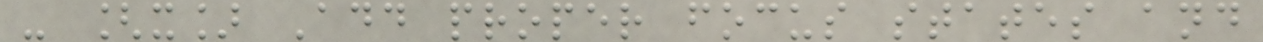- [x] Add proper focus states and
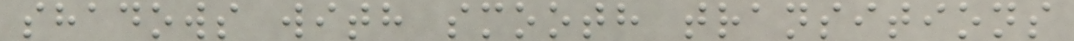shadows with smooth transitions
